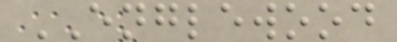ENGLEWOOD
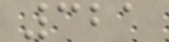321
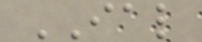IAL
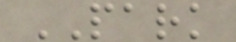PARK
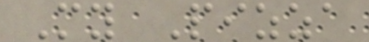My Pizza
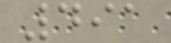491
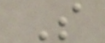S
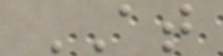AT
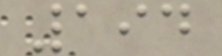194
